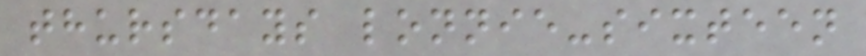thursdays lonnie-sixteen
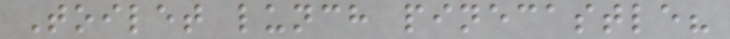Toilet lunch pinecastle?
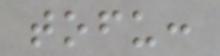tofu:
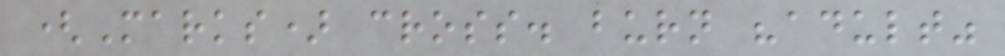(Marks) cross. burn "adult"
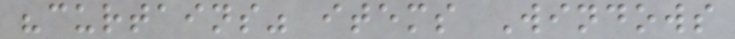"curtains" items Windows
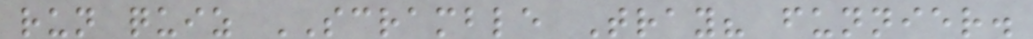run quiz SCRAMBLE Tray? funnier.
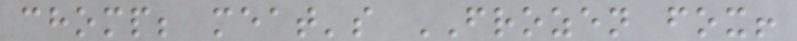chomp; meat's FROZEN fox!
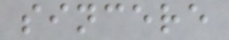sincere
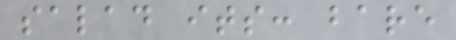salad its: bare
